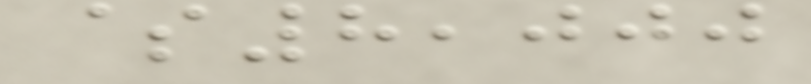$8,000
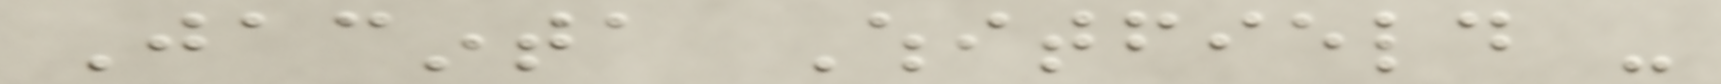Jacinta Whitfield -
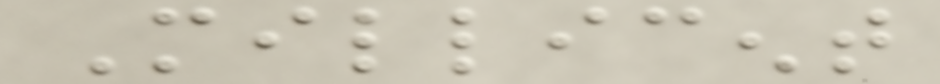Millicent
